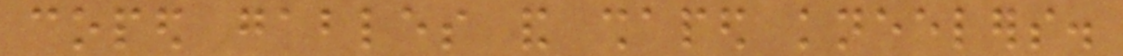coped gables and shaped kneelers.
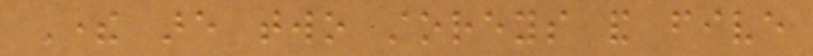There are two storeys and five
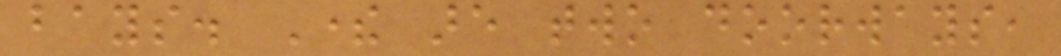bays. There are two doorways,
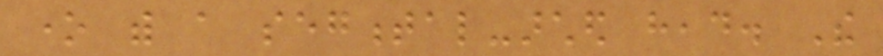one with a segmental-arched head. The
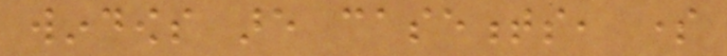windows are casements, some
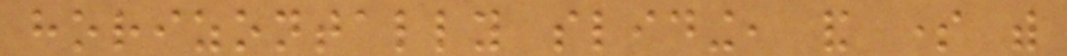horizontally sliding, and some with
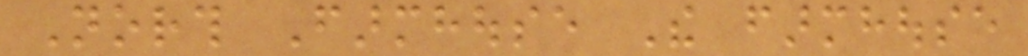North Farmhouse The farmhouse
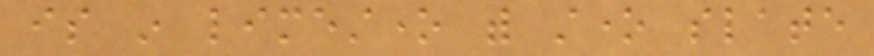is in limestone with stone slate
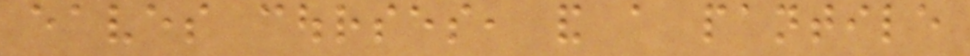eaves courses, and a pantile
